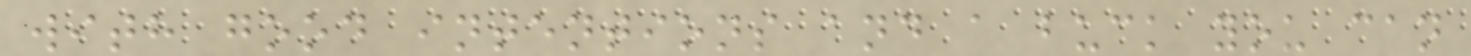with good intentions and a buck you can
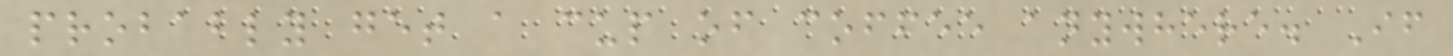probably get a cup of coffee anywhere. If
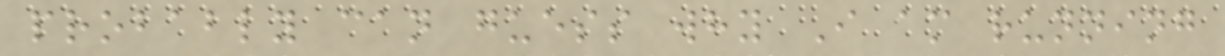probably can guess why I am running
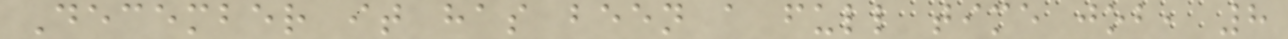December it has been a full time job, 8
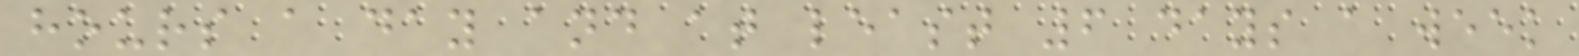hours a day and at least 6 days a week
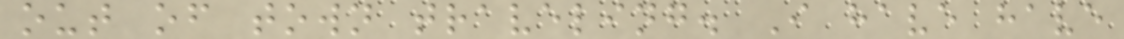out of town traveling. I have have
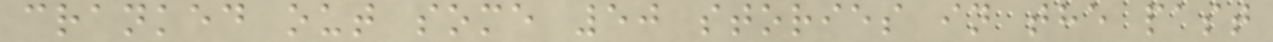cranked out some 50 stories in the past
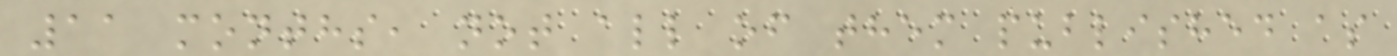11 months, not all of them published as
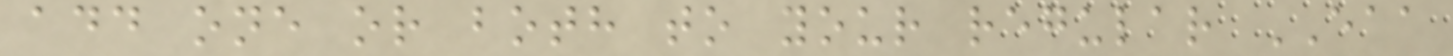add one or both to your regular EAA
